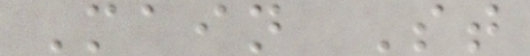Main St
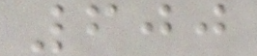600
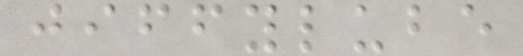jiffylube
